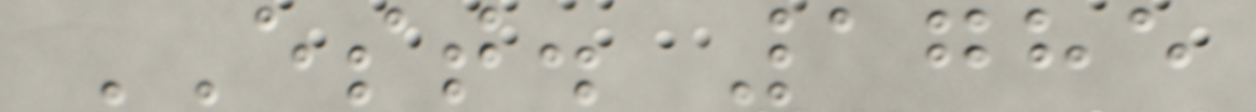EST. 1785
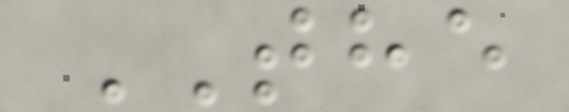THE
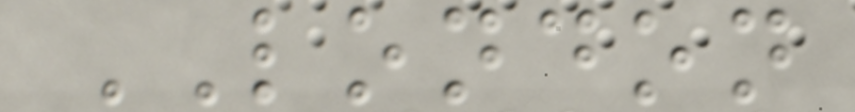LONDON
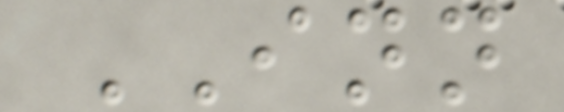INN
